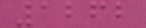1262
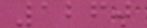1260
